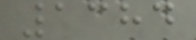1384
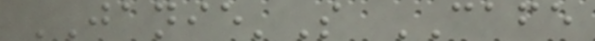JANIE'S CAFE
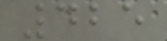425
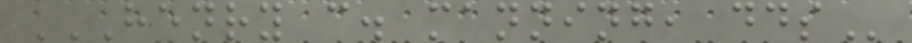HENRY C. MANNING, DDS
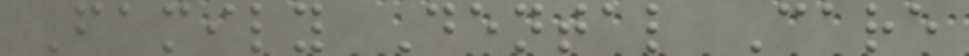Family Dental Care
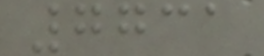7731
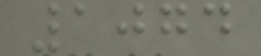1074
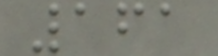161
